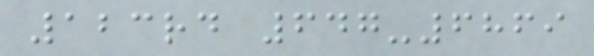123rd 647-6869
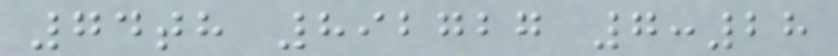74th 892727 7:28
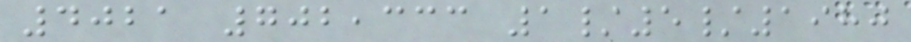4021 702,333 1/5/1980
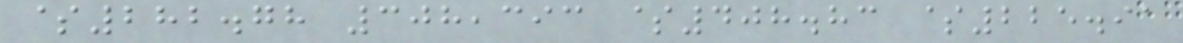$282.78 308,393 $408.83 $225.91
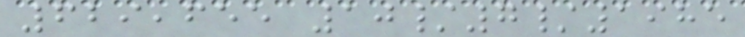629,655 10/7/1985
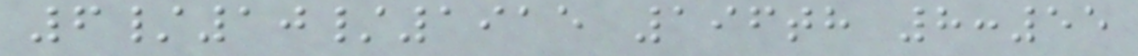6/10/1915 196th 8:55
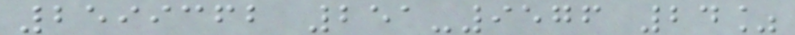2599362 251-9576 24%
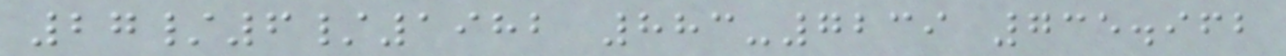27/6/1982 883-7239 735.962
